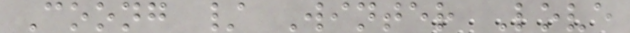Coong / Winter Love
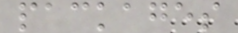packages
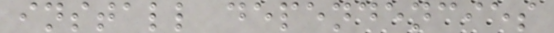install dependencies
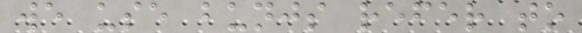we use bunjs refer to
